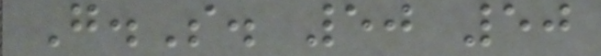G.S. 50 50
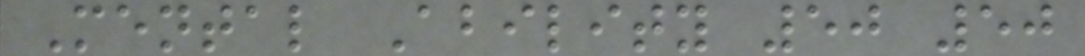Mental Ability 50 50
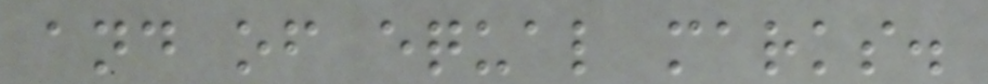and of equal marks.
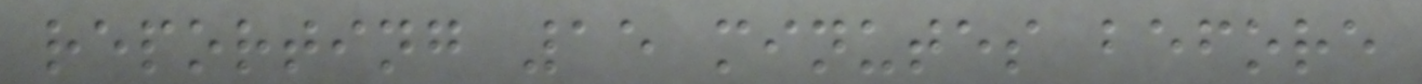reporting 15 minutes before
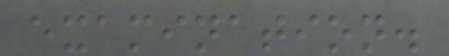examination.
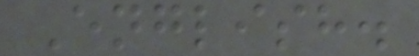English.
